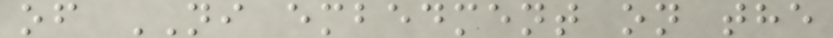of NI embedment on the
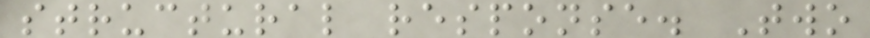structural response. Two
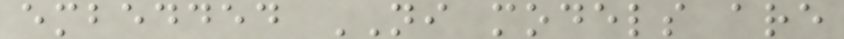embedded NI models are
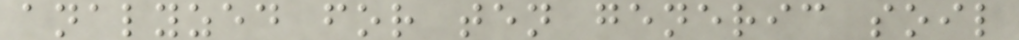analyzed for ten generic soil
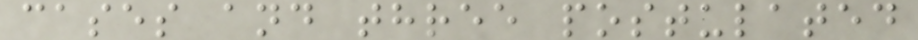cases and three postulated
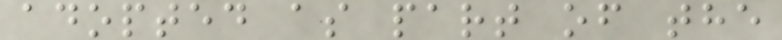adopted as part of the
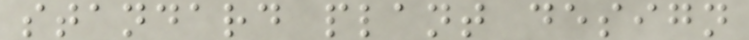standard plant design
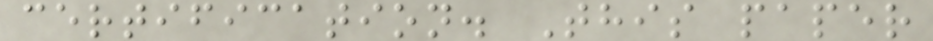certification. This paper
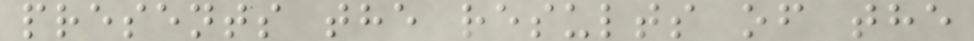presents the results of the
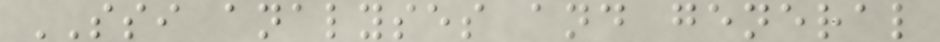SSI analyses and general
